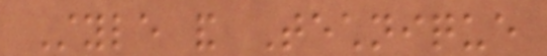Style and Technique
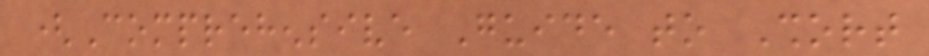(Comprehensive Guide to Short
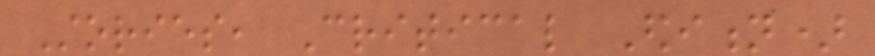Stories, Critical Edition)
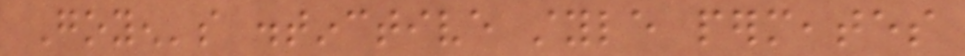Goyen's distinctive style permeates
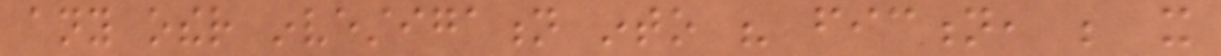any other investigation into his fiction, be it
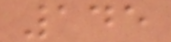145
